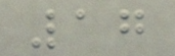17
